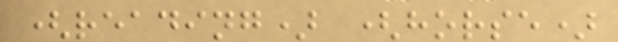(reading) (horse)
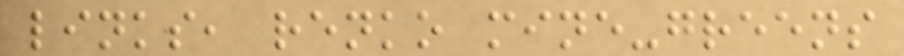links, renko mine-greens
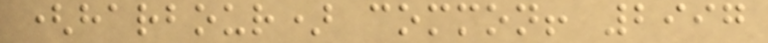(harbour) common! 2997
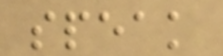speak
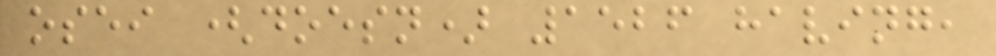osei (doesn) 1526 having,
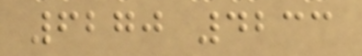6270 4233
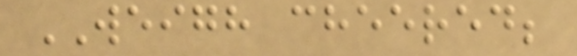WEIGH cheered;
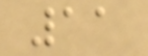11
